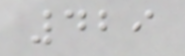429
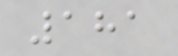181
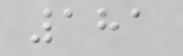181
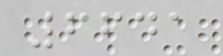6641
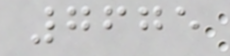7675
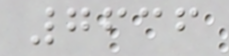7636
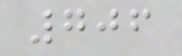706
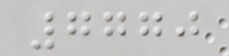7770
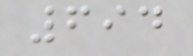694
